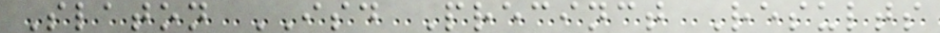Slaton ISD Precinct Results
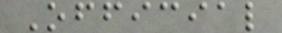Official
